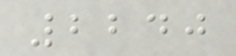2240
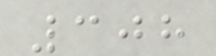308
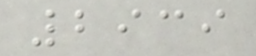2939
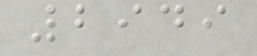2949
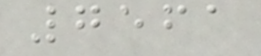7561
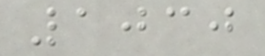1030
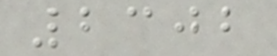2302
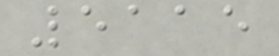5115
